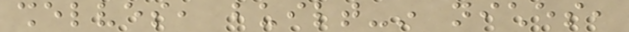shelves, built-in niches,
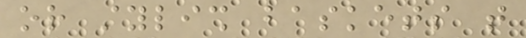or stylish baskets that
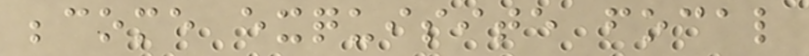become exquisite focal
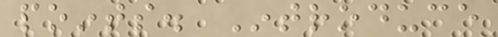points. Introduce
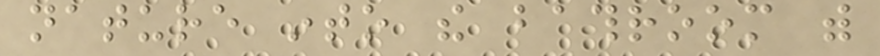nature into the bathroom with
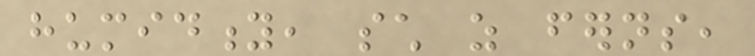humidity, such as ferns,
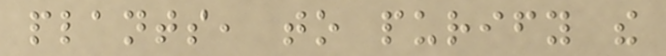plants, to purify the
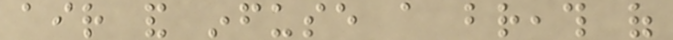air and infuse a breath of
